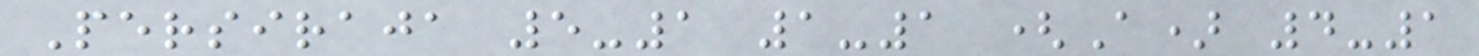Persiraja 5-1 1-1 (A) 4-1
